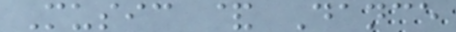Music & Dance
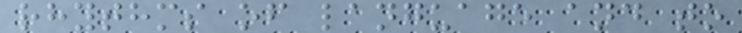rhythms of language and to
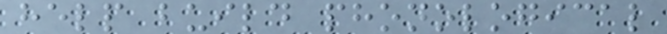help build phonological
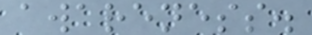awareness.
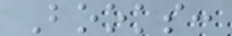Books:
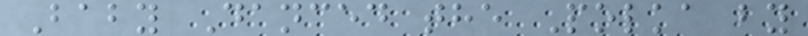Baby Danced the Polka by
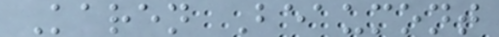Karen Beaumont
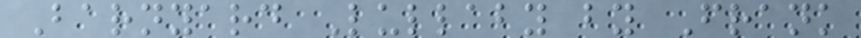Barnyard Lullaby by Frank
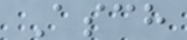Asch
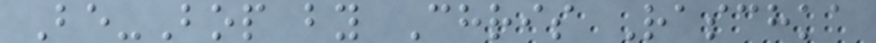Be-Bop by Chris Raschka
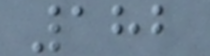182
